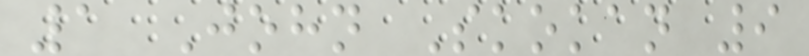1 John Skokan 9
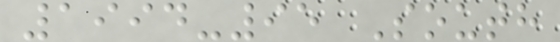1994-95 South
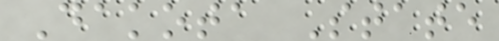Dakota State
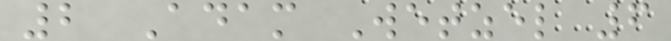2 Adam Wetzel 6
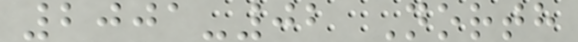2001-02 North
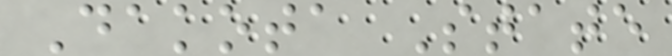Dakota State
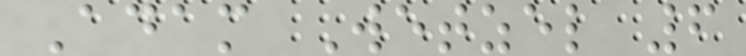Adam Wetzel 6
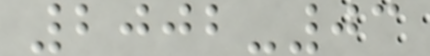2002-03
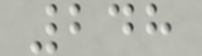248
